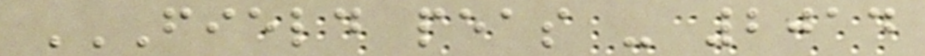FIELD PEAS - 2014
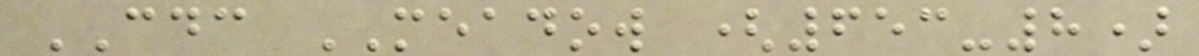CDC MEADOW (653-8)
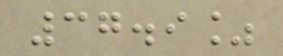37.9%
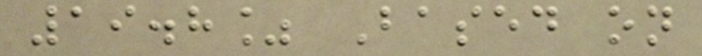19.8% Based on
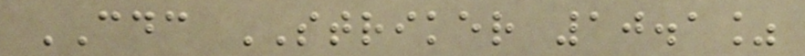CDC STRIKER 10.1%
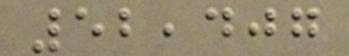52,407
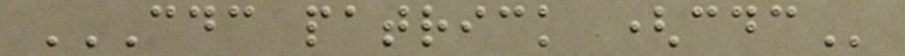CDC PATRICK (CDC
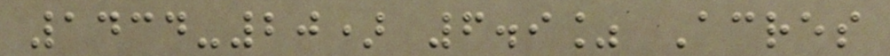1434-20) 6.9% Acres
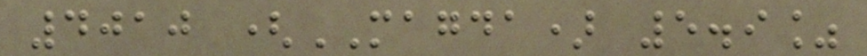4010 (MAGDA) 5.9%
